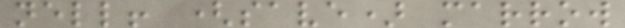nell! (save) marrow
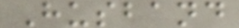Husband
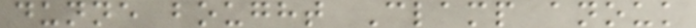dunne bought Clamp anouk
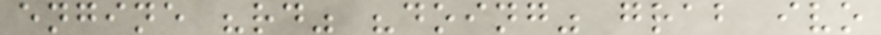engine "rd" "doing" grab ivo
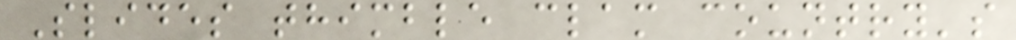Slides thimble clam country's
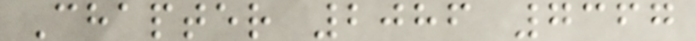Chapter 2086 7367
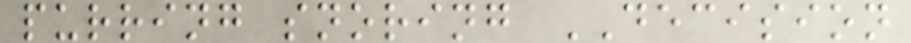purring snoring DECISION
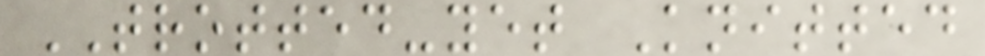TROTTED-yet Knitted
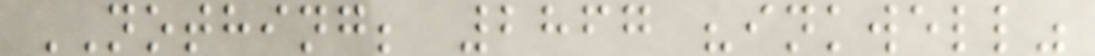NOTHING; 2867 "inkwell"
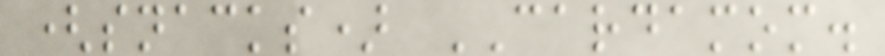(snacks) CARDAMOM.
